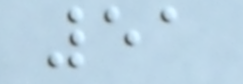51
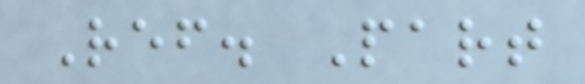Ref. Part
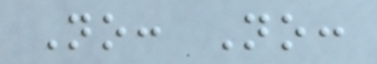No: No:
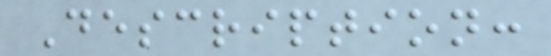Description:
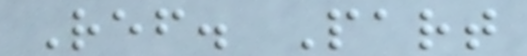Ref. Part
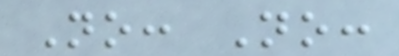No: No:
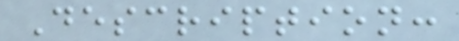Description:
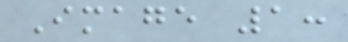Image 1:
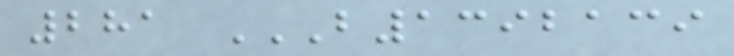281 B1392139
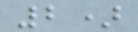2)
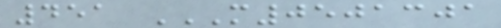451 M0501301
